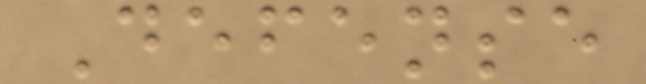Defense
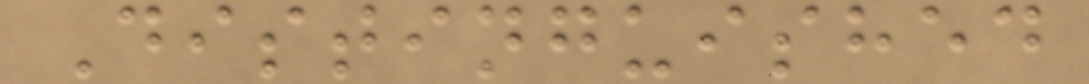Distinguished
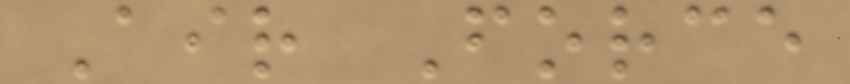Air Force
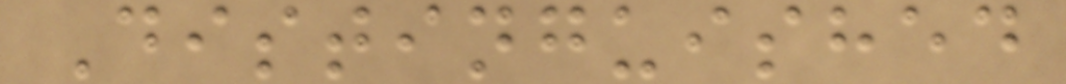Distinguished
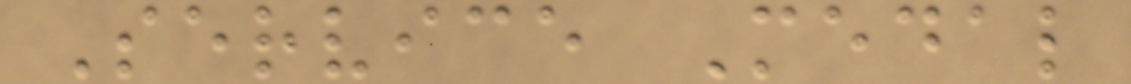Service Medal
